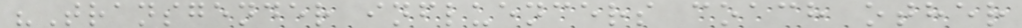"Transgender influencers coach other
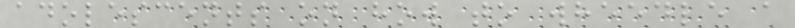adolescents on how to wheedle a
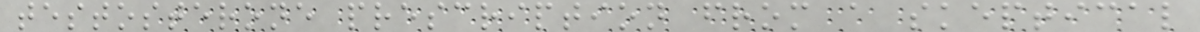testosterone prescription from a skeptical
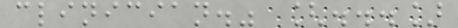clinician." [...]
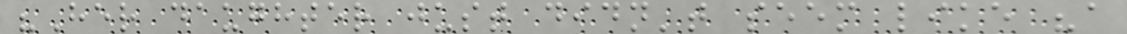"Her daughter just didn't seem like "a
